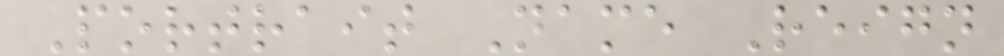Portrait Name Reign
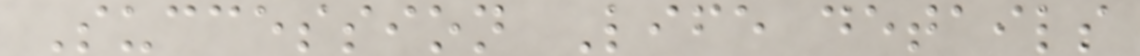Succession Life details
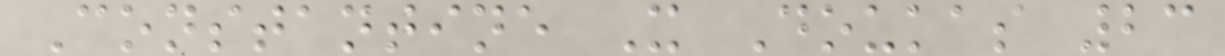Constantine X Doukas 23
